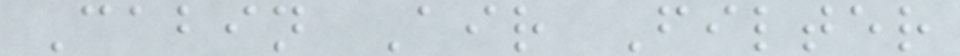Cabin Air Filter
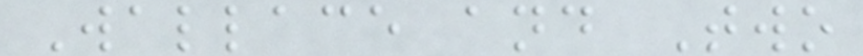Wallace and Two
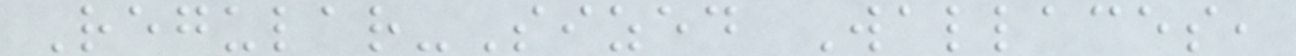Regular-Sized Wallaces,
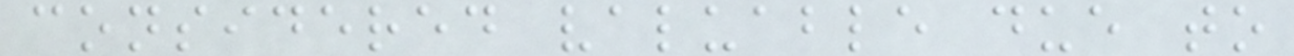considered valuable due to
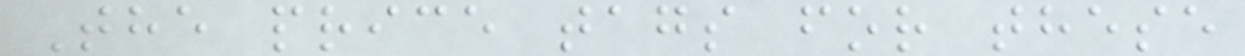The price tags for these
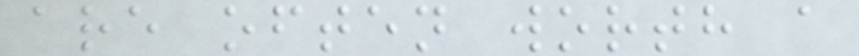are often worth a
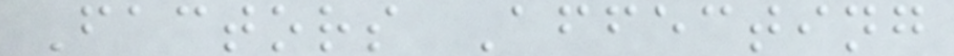Factors Affecting
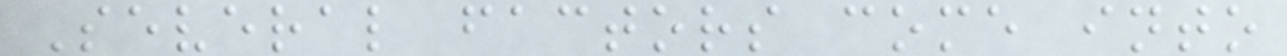Several factors come into
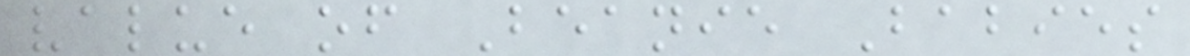value of Beanie Babies
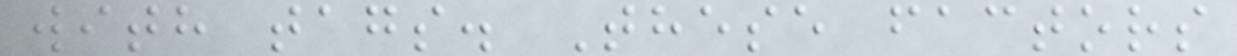with tags. These factors
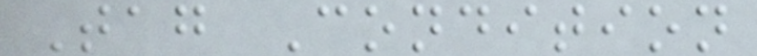Tag Condition
